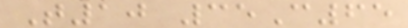T10 35C65
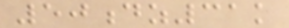50dz31k
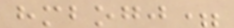hmbogj=
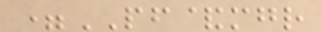=PF&mgr
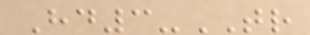Hd3-TR
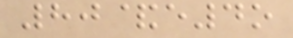80&e4o
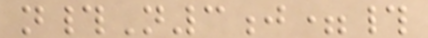n#N3j=#
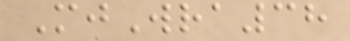MjWra38
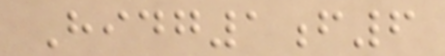Hidg1f6
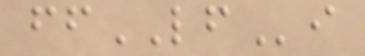ffLFi
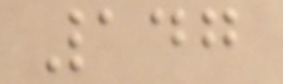147
